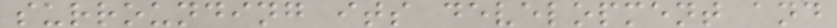surrounding its development and
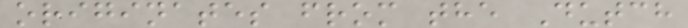originates from the Dutch
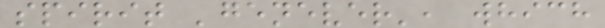spirit 'genever', which
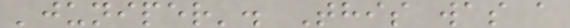'juniper'. This was a
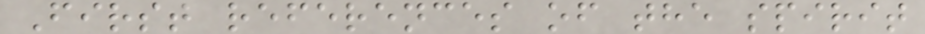First references of the spirit
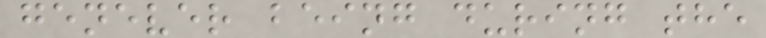genever being during the
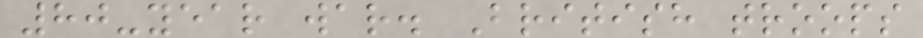80-year war. British troops
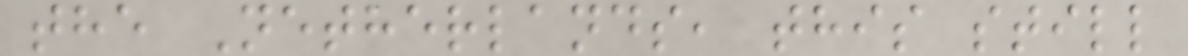the Netherlands, this still
